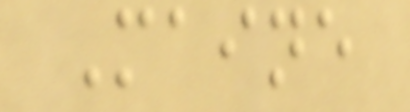Maine
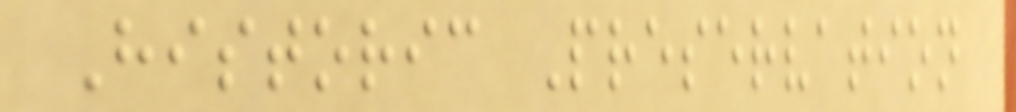Historic Preservation
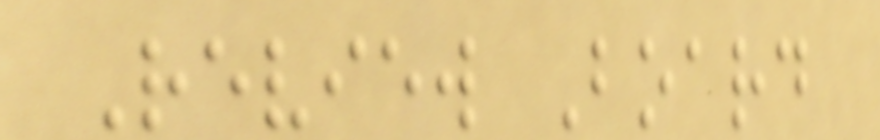Review Board
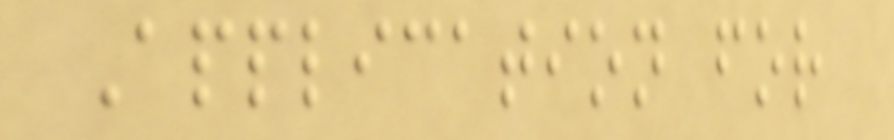Application for
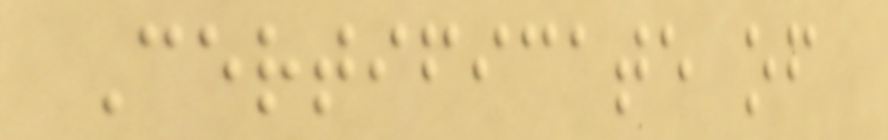Certificate of
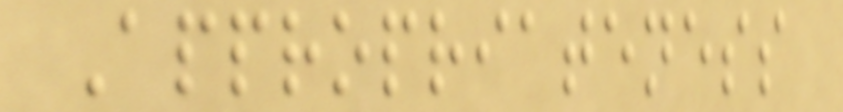Appropriateness
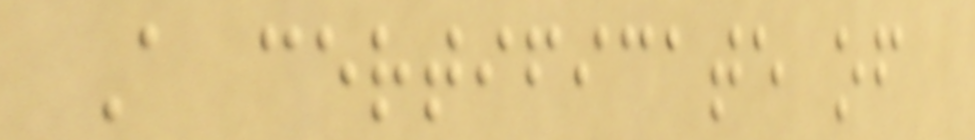A certificate of
